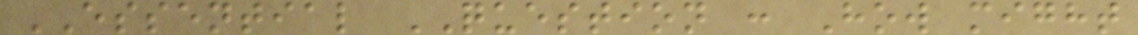ESSENTIAL QUESTION : How might
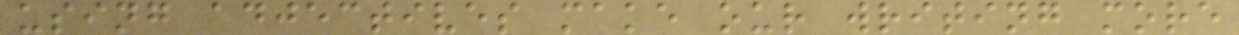using adjectives make our writing more
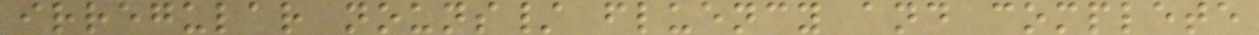irregular nouns/ fluency and complete
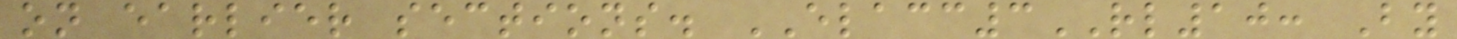on earlier sections. ELACC3RL10: By
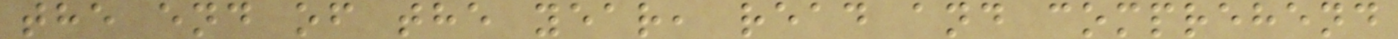the end of the year, read and comprehend
